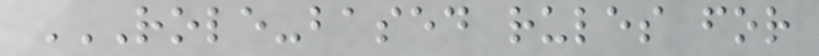ROLE-BASED RULES FOR
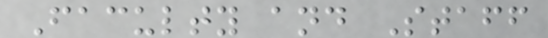Faculty and Staff
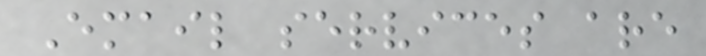Email services are
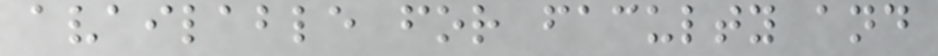available for faculty and
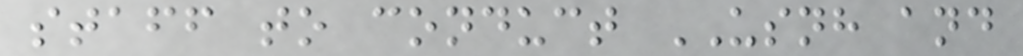staff to conduct USNH and
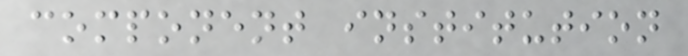component institution
